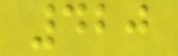420
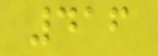416
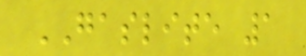GASLITE 1
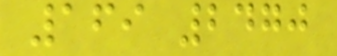169 2470
